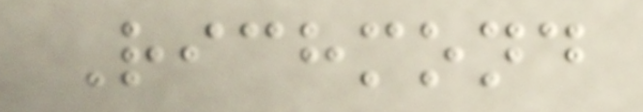Richmond
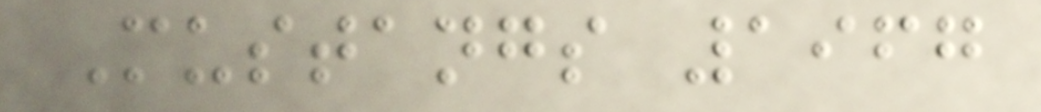Mustangs 1967
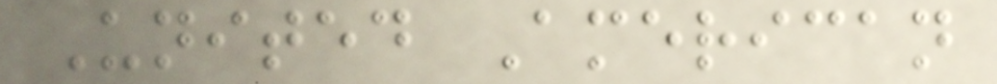United American
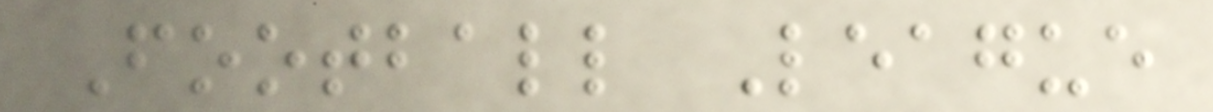Football League
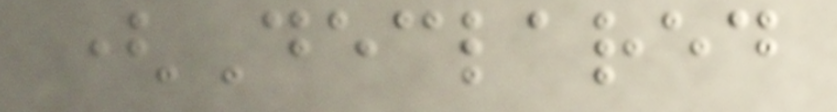(Declared
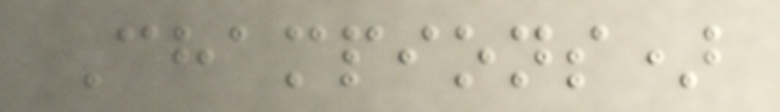Champions)
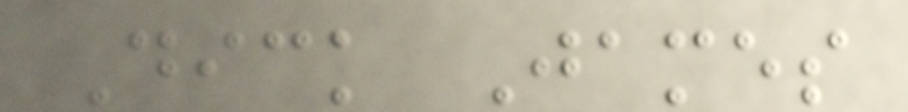Dick James
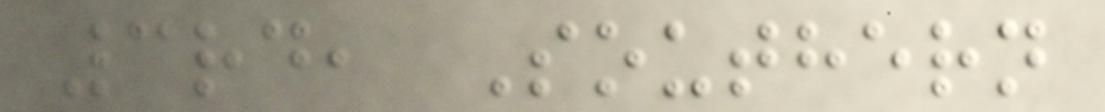3rd, Southern
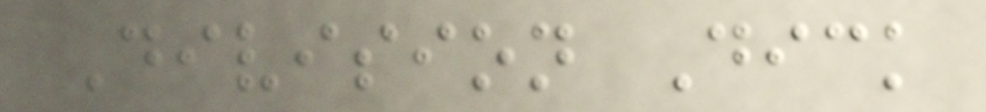Division Dick
